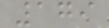179
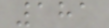181
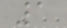1
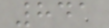841
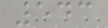543
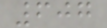607
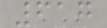617
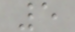5
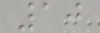10
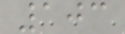103
